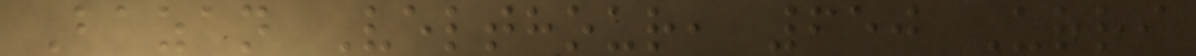Bazan Velthour, 650 Urri
